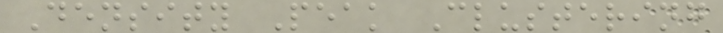Density Peak Clustering
